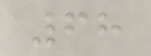68
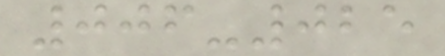006-025
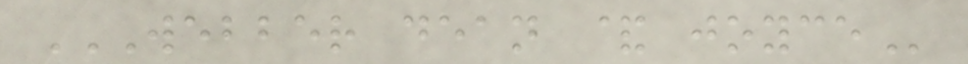WEBBER DEAN & JOYCE
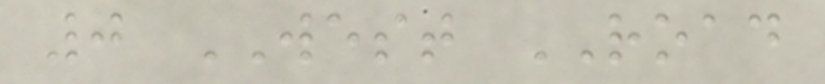0 WEST ROAD
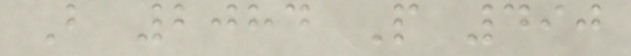B 2084 P 490
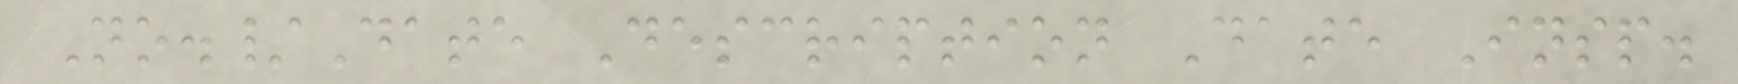No./Date Description Date Insp.
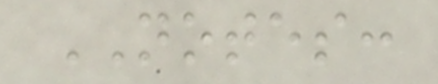NOTES:
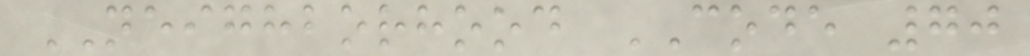NEIGHBORHOOD CODE 70
